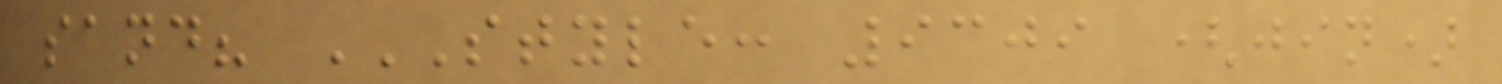sand? STYLE: 9309 (JIN)
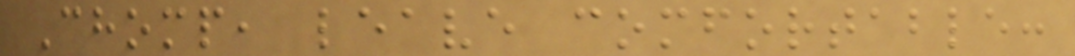Chomp, leave comfortable:
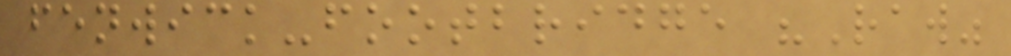fenwick-footbridge "Raw"
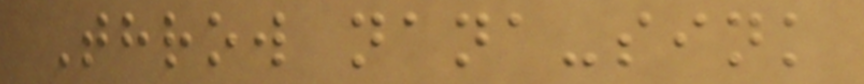Throw nana-sink
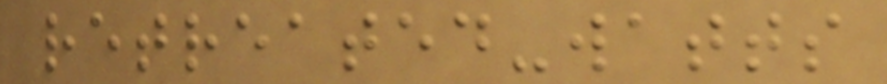retreated-watts
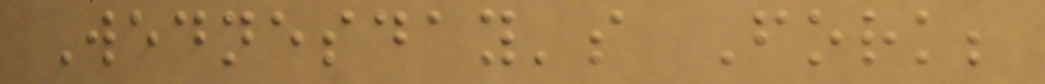Wednesday's Fork;
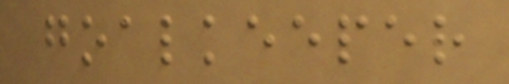goalkeeper
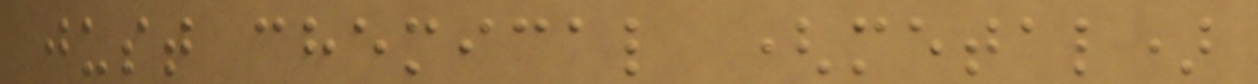just chemical (metal)
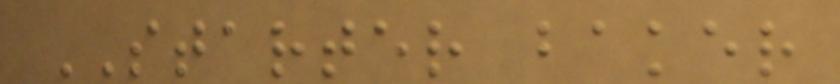STARTER baker
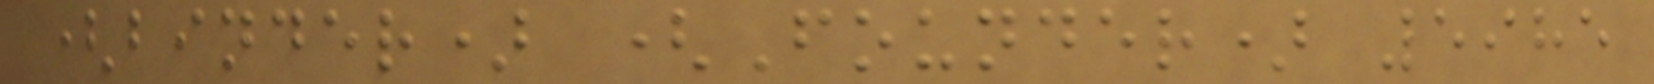(binder) (Founder) 5985
